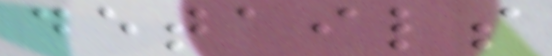details
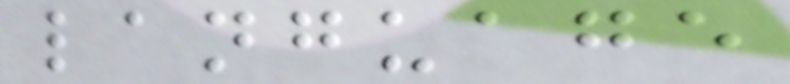language
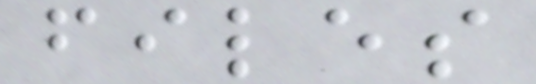files
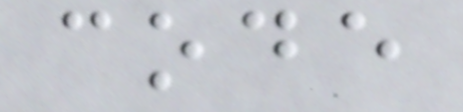code
